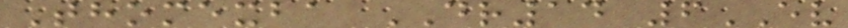Thomexba DR14 6EV
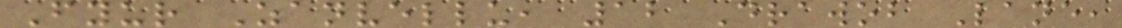Fyur Zanvellu, 12 Drawob Lane,
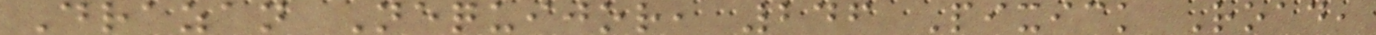Drazan Nequijor, 246 Pixick Road,
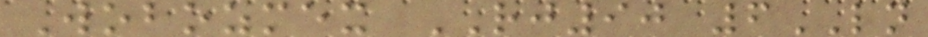Wobozmex RJ90 6LN
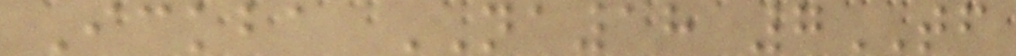Ickba NA18 7TF
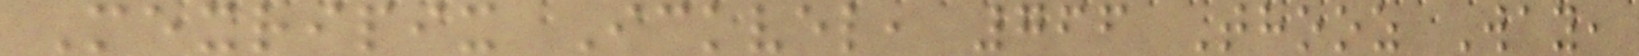Mexripix Ickvel, 766 Thooz Way,
